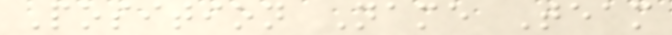Position Name Team
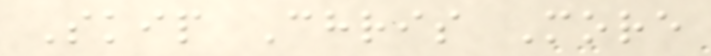Skip Chris More
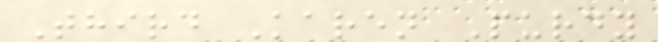Third Karen Purdy
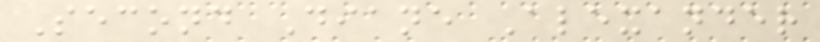Second Diane Alexander
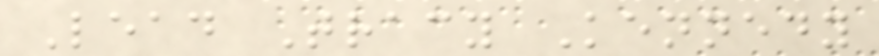Lead Tracy Kennedy
